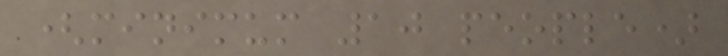(minimum 10 people)
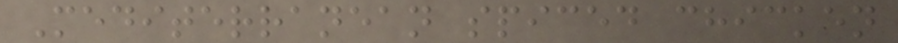Mediterranean spiced chicken
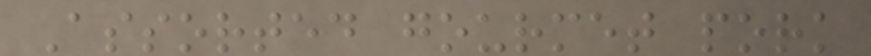Assorted gourmet pork
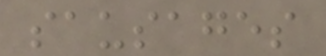sausages
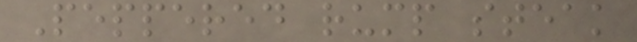Peppered rump steak
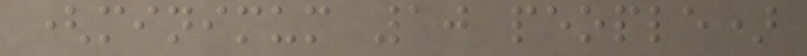(minimum 10 people)
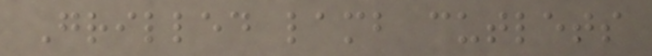Grilled lamb cutlets
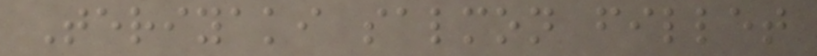Teriyaki salmon fillet
